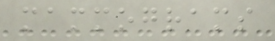mammograms
